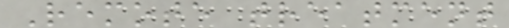Remote treatment
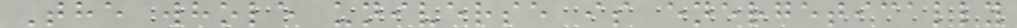The whole universe is energetically
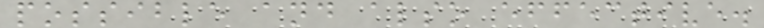possible and also effective.
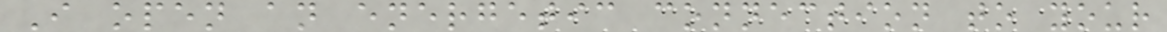I open an energetic connection to your
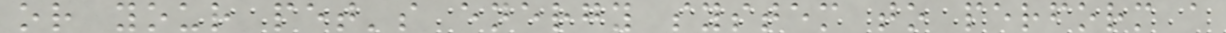or your pet's energy system to perform a
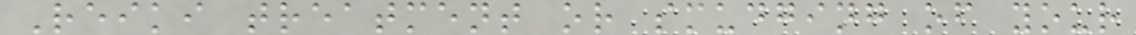Reiki treatment or smudging of your
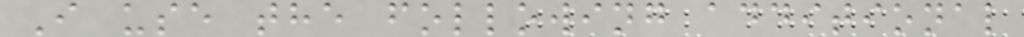I use the following additional
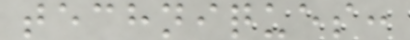techniques:
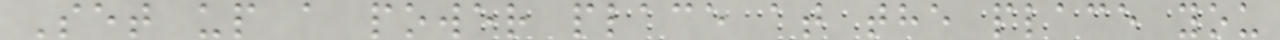Set up a power place at the place you
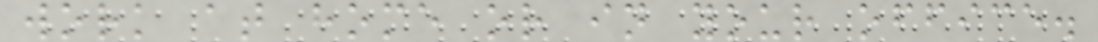work at home or in your office.
